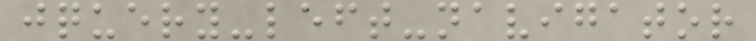jquery-left-navigator
